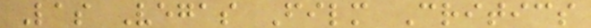Las Vegas Film Critics
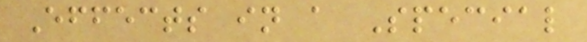Effects in a Special
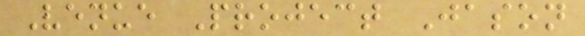Venue Project Jason
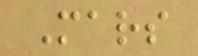Mars
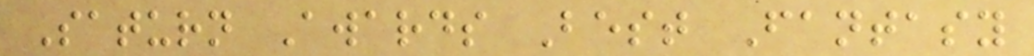Saturn Awards Best Fantasy
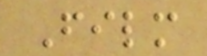Film
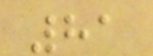81
